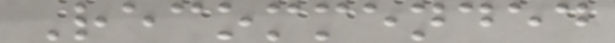Recommended
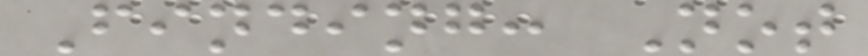Finding: Not
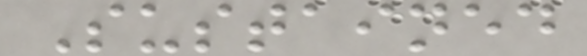Sustained
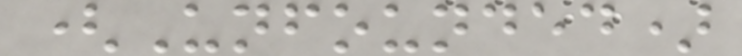(Unfounded)
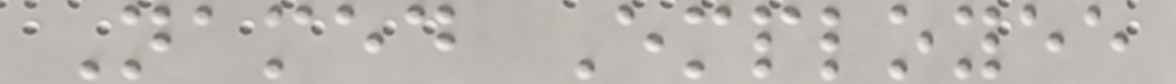Named Employee
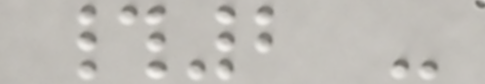#2 -
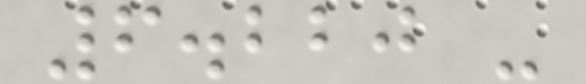6.220 -
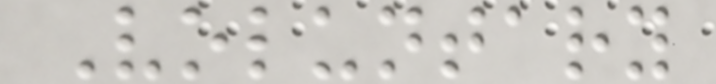Voluntary
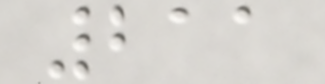211
